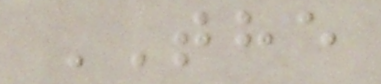THE
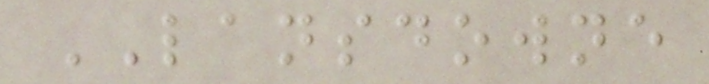LANSDOWNE
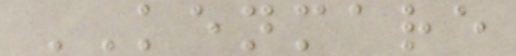KENMARE
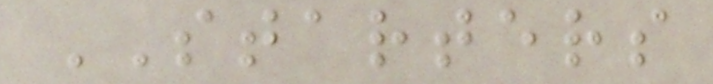STARTERS
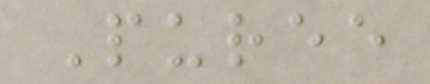Puree
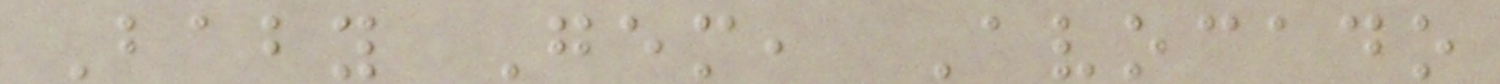Baby Gem, Avocado
